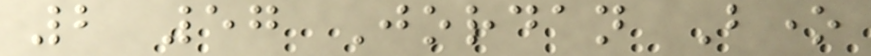2 57 Jordan Bone
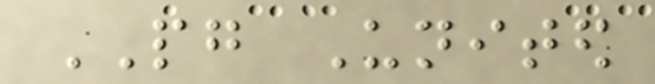PG United
